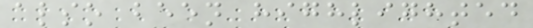also been highlighted
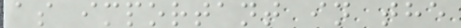as important in the
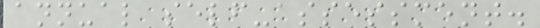annual self-assessment.
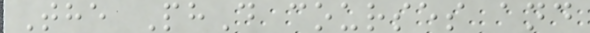The PhD courses and
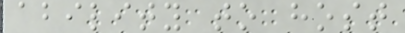ability to host
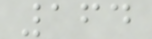164
